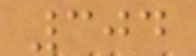304
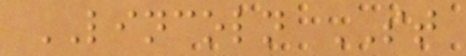LINCOLN ST
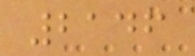2146
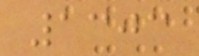1303
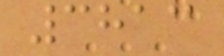3813
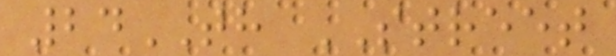24TH STREET
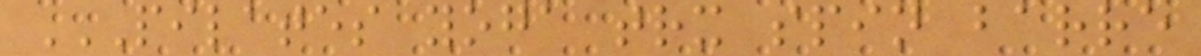PILATES YOGA TRX SPIN BARRE
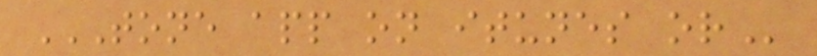TONE APP ON ITUNES OR
